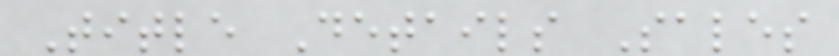Title Details Sales
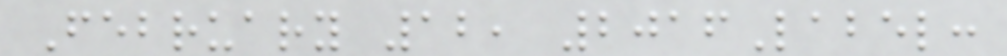February 12, 2016Label:
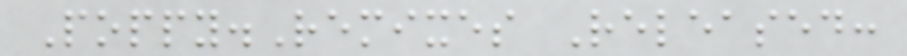Poppy.Remixes Released:
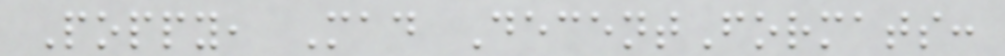Poppy, Mad DecentFormats:
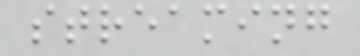streaming
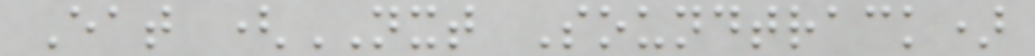Eat (NXT Soundtrack)
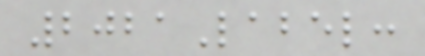2021Label:
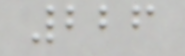226
